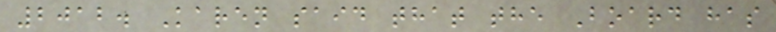2012. Karen said that the Board has
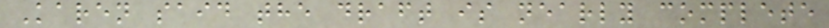Karen said the draft is nearly complete
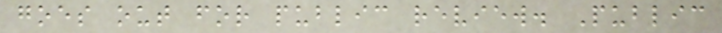goes out for public review. Public
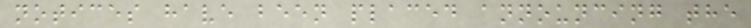notices have been placed announcing the
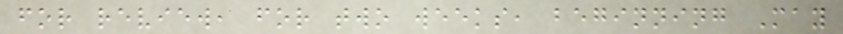for review, for two weeks, beginning May
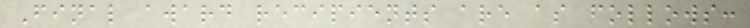Final award recipients are as follows:
